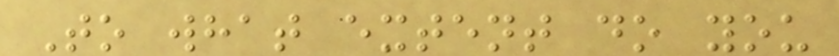To what extent do you
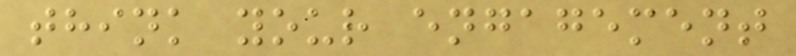think your engagement
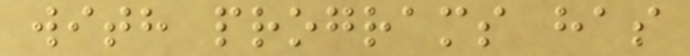with programs has
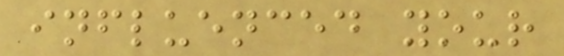influenced your
